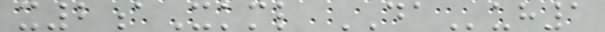x2aXkml DAuh1
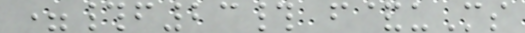=#f23# f&uMs
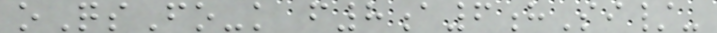oQsFo-k f8a6hSi/-
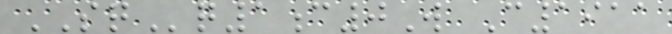SQq1c0W C1911
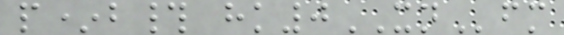p*b# hk0XNfm
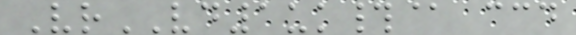VrVD1uk#@ ccd
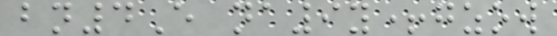bn4E na9y+gzow
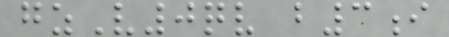gzV0qv b3i
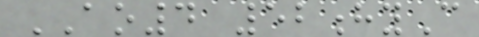AO4 52hyC
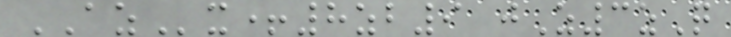AZx+8zb9 jZ3zQ
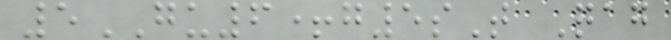5GU6+g5sT Qag
